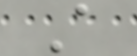A
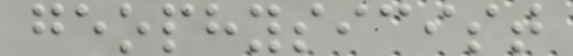geophysicist
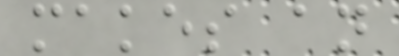makes an
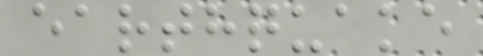earthquake
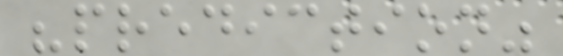"prediction"
